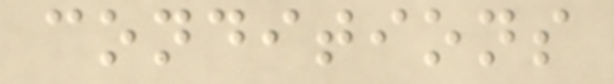conditions
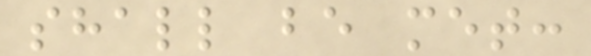shall be met:
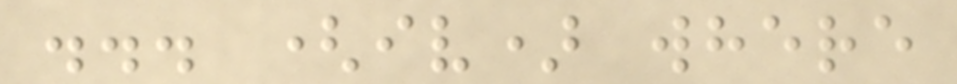... (iv) where
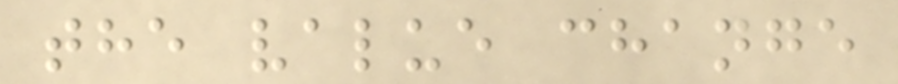the value change
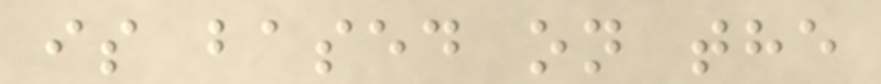is based on the
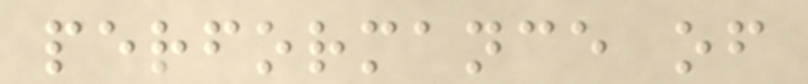performance of
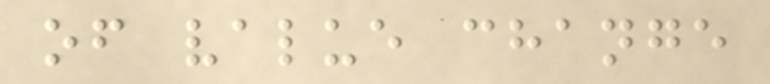of value change
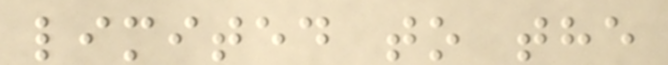limited to the
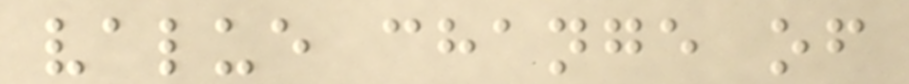value change of
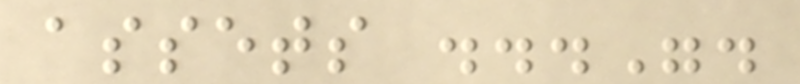assets ...".
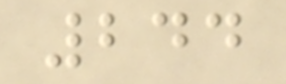244
